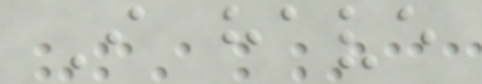I have
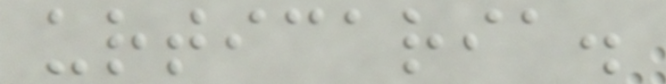urticaria.
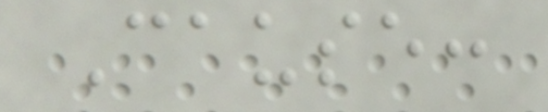Cause:
